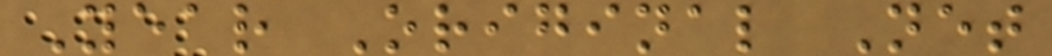Year Original Net
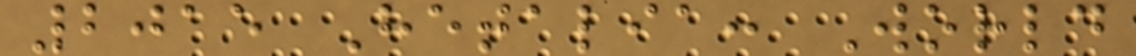2015 Hetalia: World
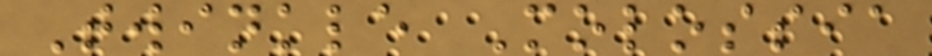Twinkle Molossia
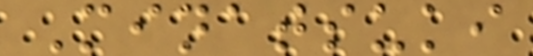Minatsuki
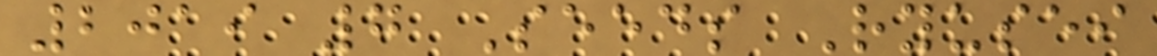2019 7 Seeds Ryusei
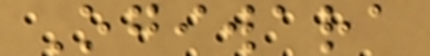Ogiwara
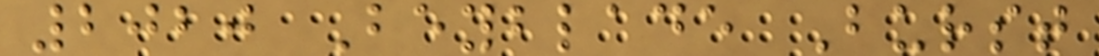2020 Beyblade Burst
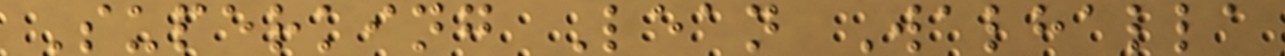Superking Lean Walhalla
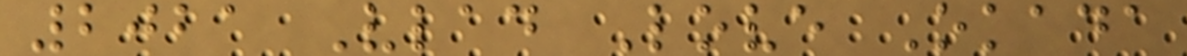2021 Vlad Love Okada
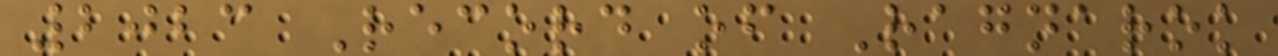2023 Record of Ragnarok
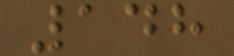148
